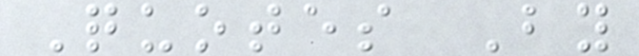Quotes By
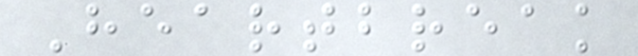Heartbreak
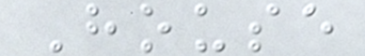House
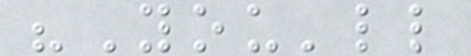"You'll
